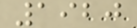1920
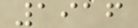1916
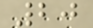20
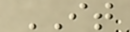IT
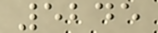5245
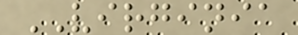VIRGINIA
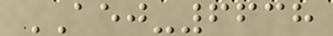AEJ-6638
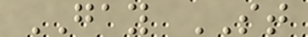GAY ST
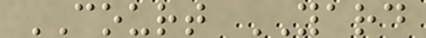COURT YARD
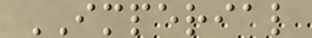IMPERIAL
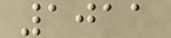1011
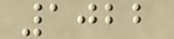1022
